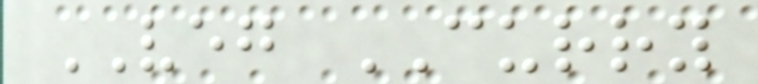VEG CURRY
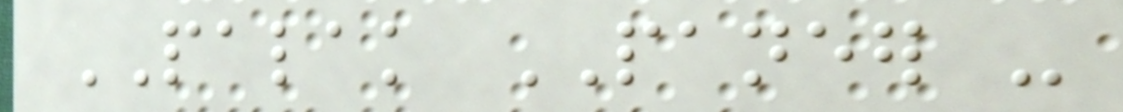PALAK PANEER -
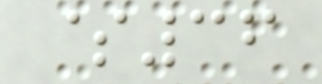$36
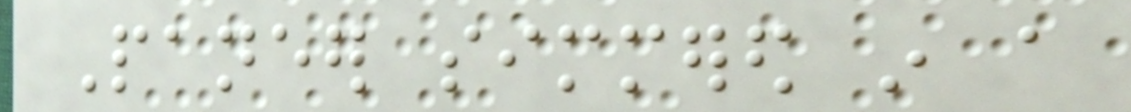Paneer simmered in a
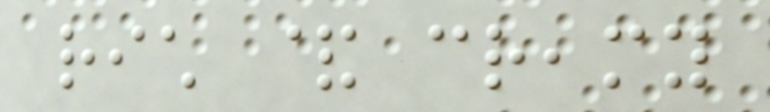rich & creamy
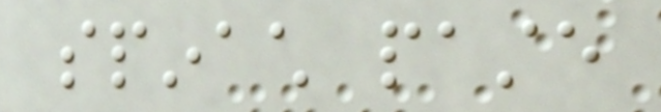spinach paste
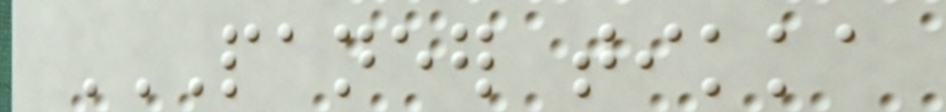PANEER TIKKA
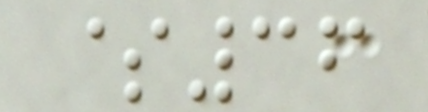$36
